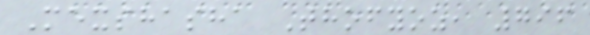Mexshasha Thofyoz, 796
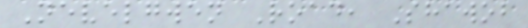Nevelgwen Road, Shawob
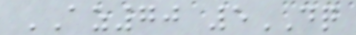AZ70 5DQ
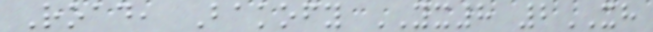Road, Bakofy YX8 2XH
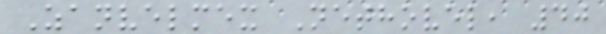Zanvelmex Nethovel, 40
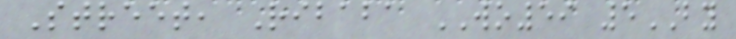Street, Ribaba WO59 5BY
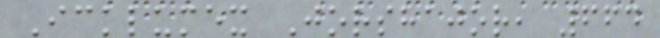Icklumex Jorshajor, 664
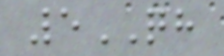5QH
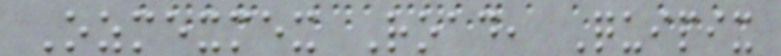Ozmexmex Road, Quipix
